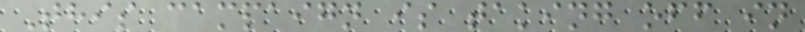This campaign is taking off in
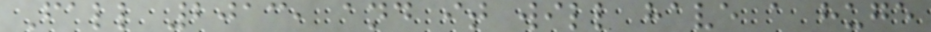Fall 2013, and it will have a huge
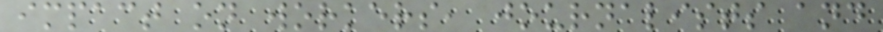impact on workers, journalists and
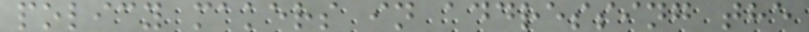policy makers in addressing the
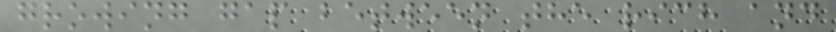growing gap between the rich and
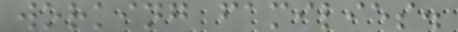working families.
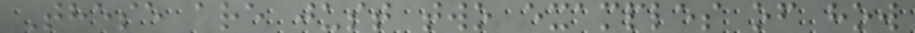These are just two examples of how
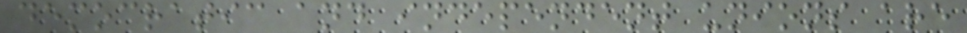democratic and independent unions are
